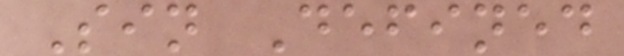Sin Defined
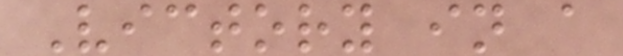Victory in a
